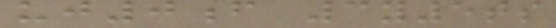uj0f 3y5ts
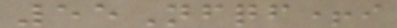55Nfqf+i
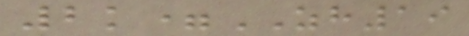2k=ZH19
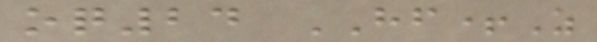oq24 HF+Z
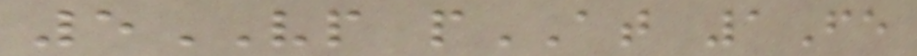5VP pAT 1Fe
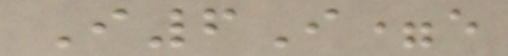I6I=e
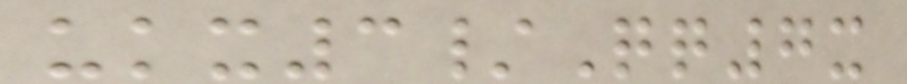ukx3/Qq7x
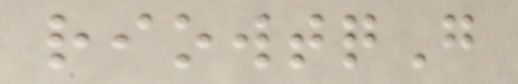riowtqG
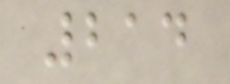214
